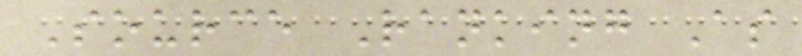Source Ranking As
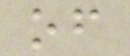of
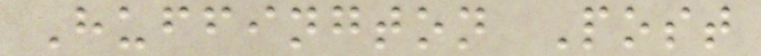Huffington Post
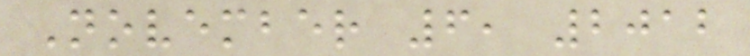November 6, 2012
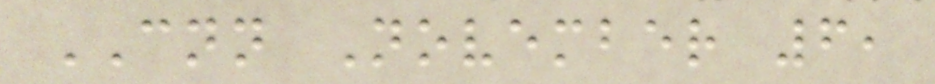CNN November 6,
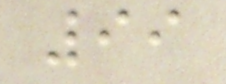99
